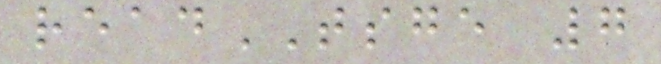readTSGE 7
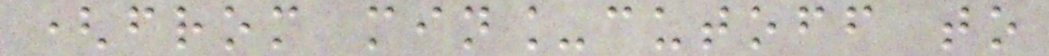(from min_cutoff to
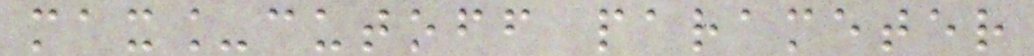max_cutoff parameter
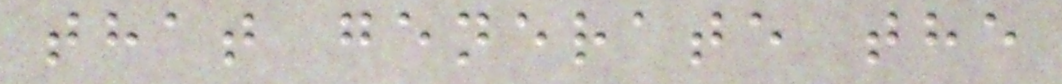that generate the
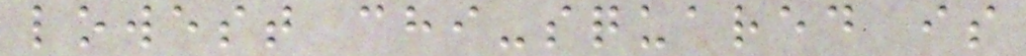lowest chi-squared is
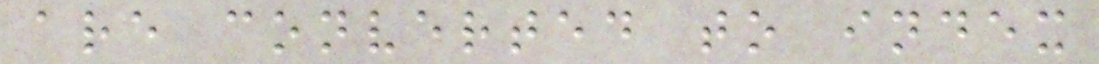are converted to index
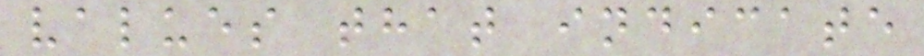values that indicate
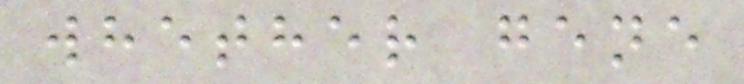whether gene
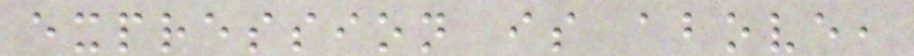expression is above,
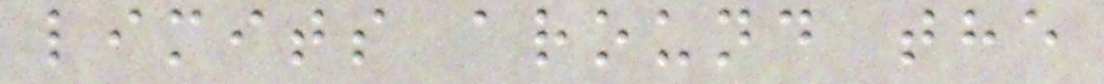limits around the
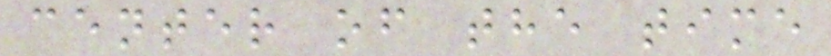center of the time
